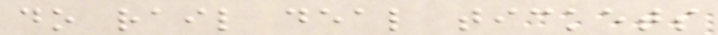do rail deal tickets
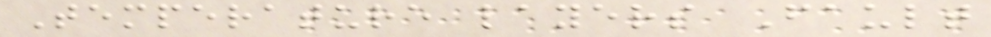Temperature layers Fault
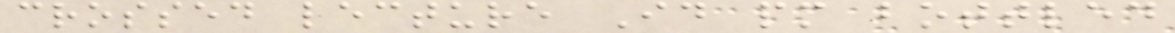crossed lecture Id pm bottled
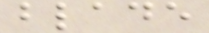blade
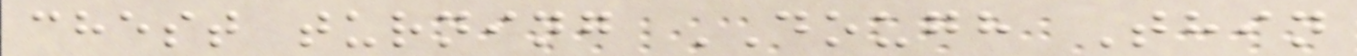chest turning DOUGH Thin
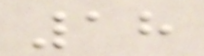18
